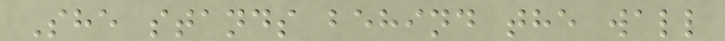She stands behind the wall
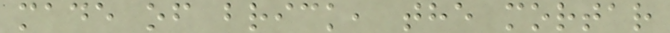made of brick, the mortar
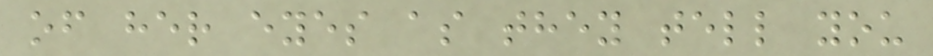of her eyes as they tell you
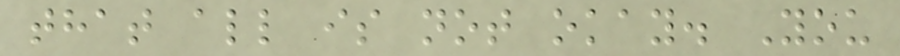that all is not okay. You
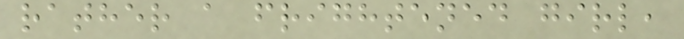rather a frightened girl,
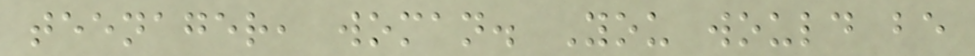teenager, woman. You would be
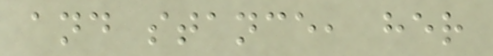and stance, her
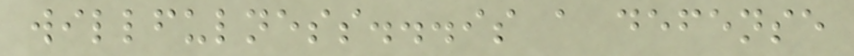willfulness...is a defense
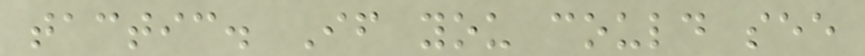tactic. If you could see
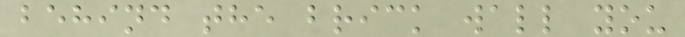behind the brick wall you
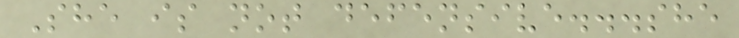She is not defensive...she
